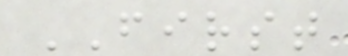FIRST
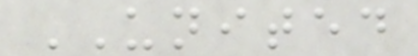UNITED
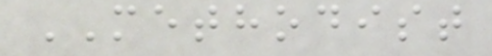METHODIST
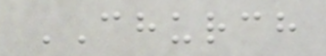CHURCH
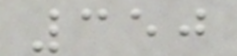350
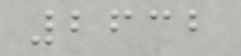2632
